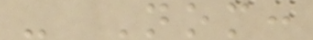- Nom:
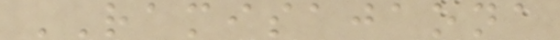RAMISAJAONA
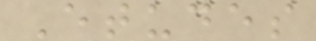Etudes
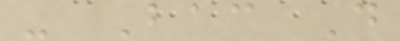- Bac D
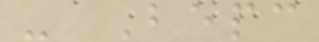- Bepc
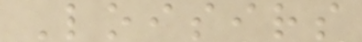Loisirs
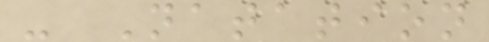- Natation
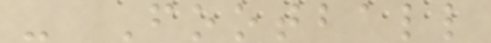- Football
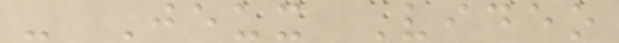- Jeux Video
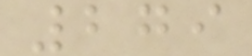279
